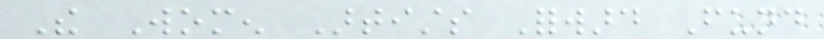The Women Artists Forward Fund
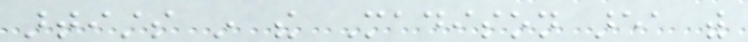artists in the Madison area with
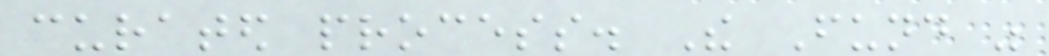curated process. The Fund was
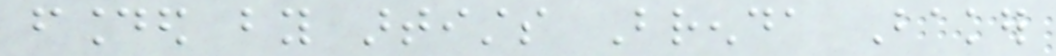founded by artists Brenda Baker
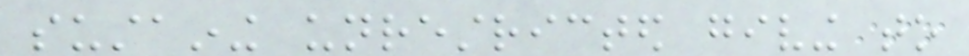sustaining unrestricted giving to
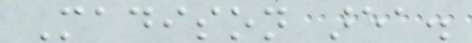Madison area.
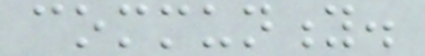community.
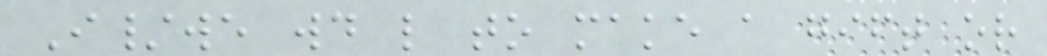I/we would like to make a gift or
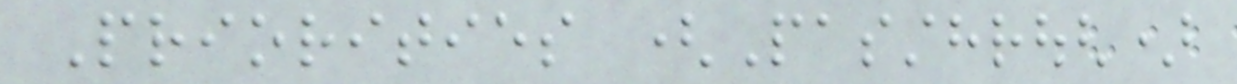Priorities (Passthrough)
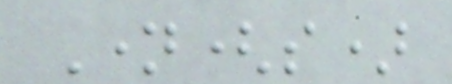Name(s)
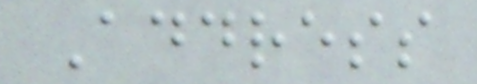Address
